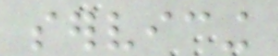servicing
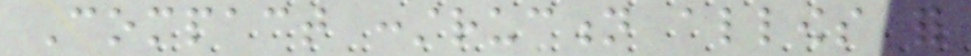Compact construction allows for
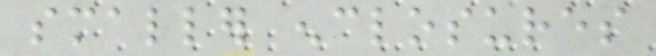smaller enclosures
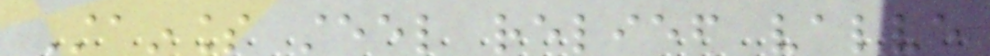Stainless steel relief valve
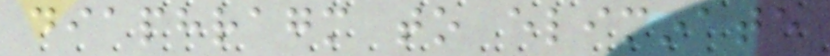diaphragm to eliminate
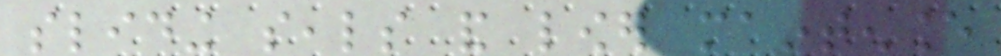sliding seals and lower maintenance
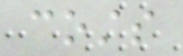costs
